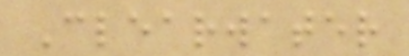Clearwater
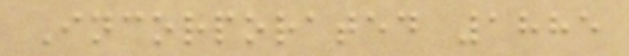Incorporated 1885
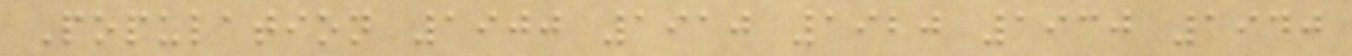Population 1900 1910 1920 1930 1940
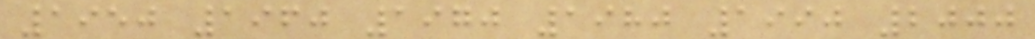1950 1960 1970 1980 1990 2000
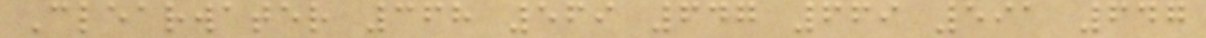Clearwater 368 569 647 669 591 647
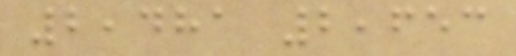2,481 2,653
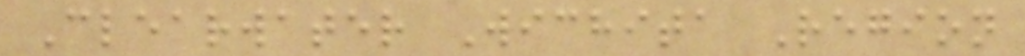Clearwater Wichita Region
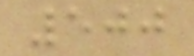500
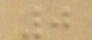0
